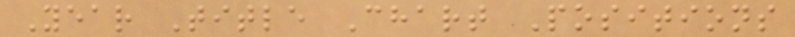Year Title Chart Positions
